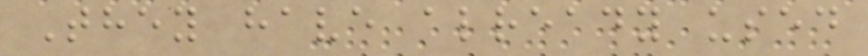They have already used
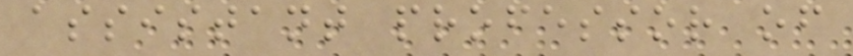assistant professor of
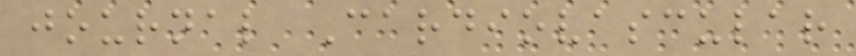journal Cardiovascular
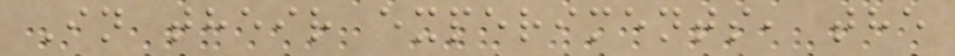In their experiments, the
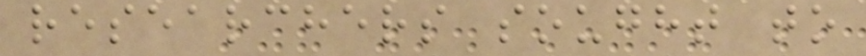researchers sought to
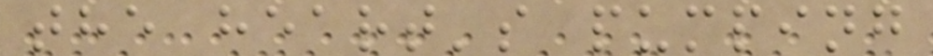the heart's pumping
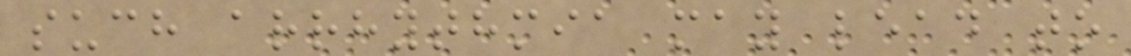such arrhythmia may lead to
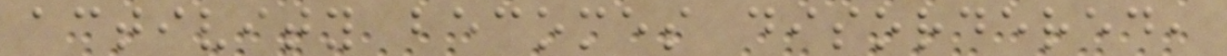activity becomes disordered,
